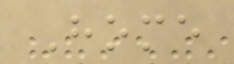Home
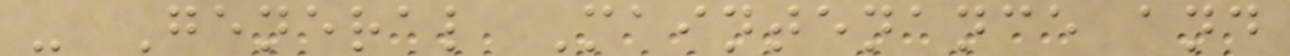- General Maintenance and
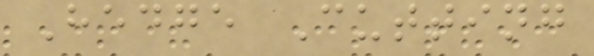Hedge Cutting
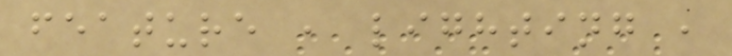feature , lighting ,
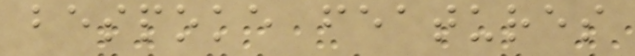bespoke features
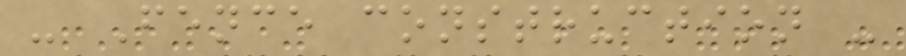- Fence construction -
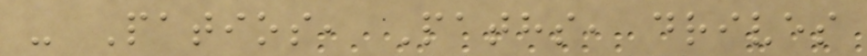- Patios, Paths, drives
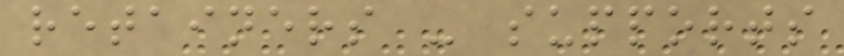retainers - supports
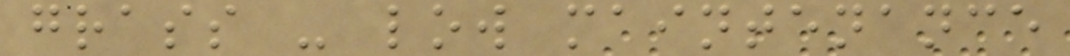grass - low maintenance
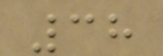38
